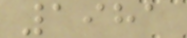1981
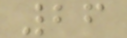26
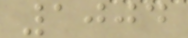1004
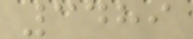3489
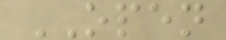OPEN
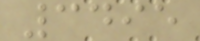3495
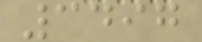3497
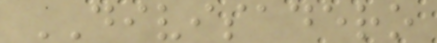DIVISADERO
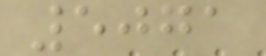5071
